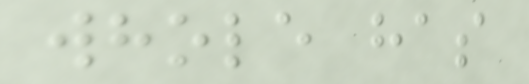whole has
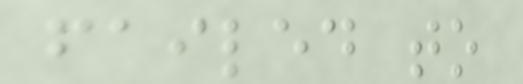failed to
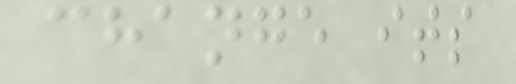change its
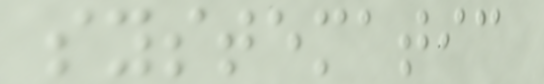systematic
